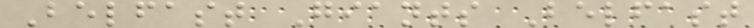Belfast Giants Belfast
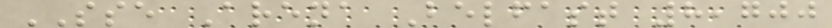SSE Arena Belfast 8,700
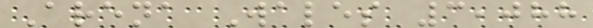Arena Wales 3,088
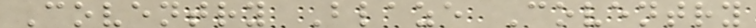Coventry Blaze Coventry
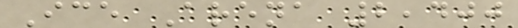Ice Arena 2,400
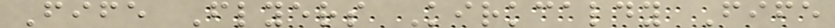Fife Flyers Kirkcaldy Fife
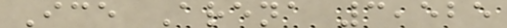Ice Arena 3,525
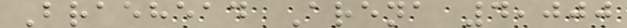Braehead Arena 4,000
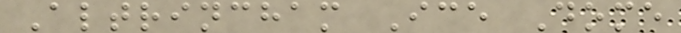Altrincham Ice Dome
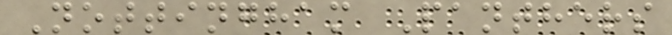Nottingham Panthers
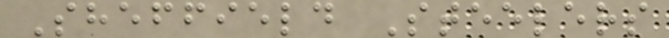Sheffield Steelers
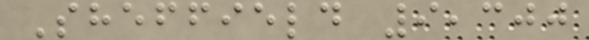Sheffield 9,300
